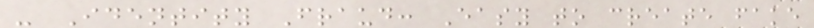- Identity Fraud: Easy to create fake
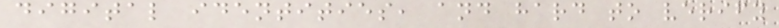digital identities, and hard to verify
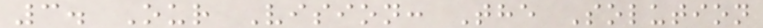3. Our Vision: The Solution
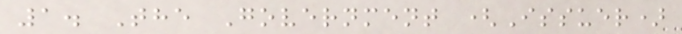1. The Government (Issuer)
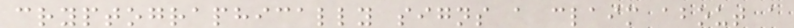cryptographically signs a claim about a
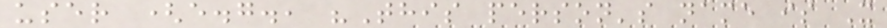user (e.g., "This person's name is X
